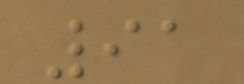91
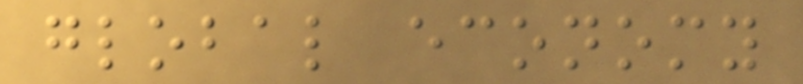global economy
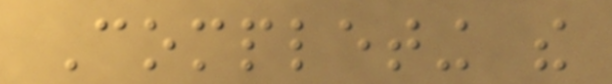Completing the
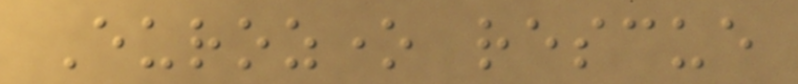Eurozone rescue
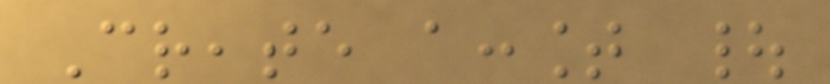Create account |
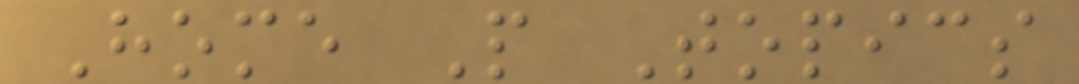Home People Topics
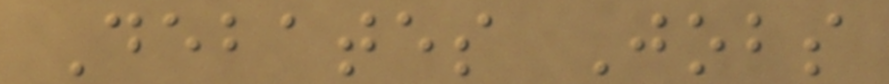Debates Jobs
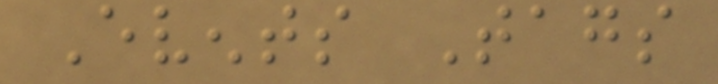Events Tags
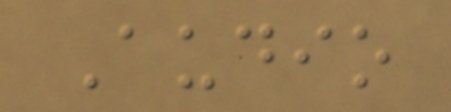Audio
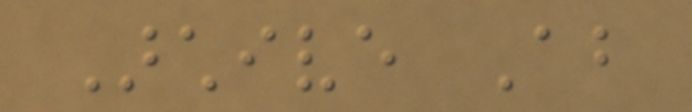Archive About
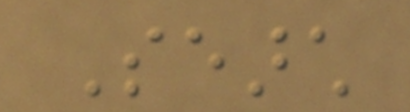Search
